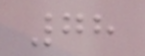78
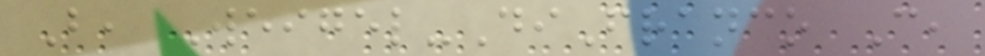B, Weigel-DiFranco C,
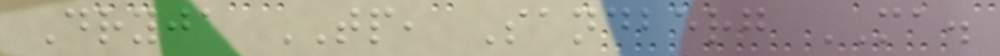Dryja TP, Sandberg MA.
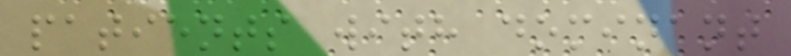patients with dominant
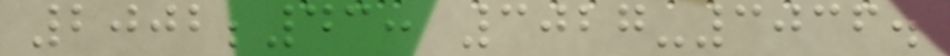2002;43: 3027-3036.
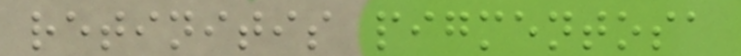retinitis pigmentosa
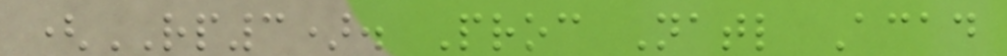(RP3). Proc Natl Acad
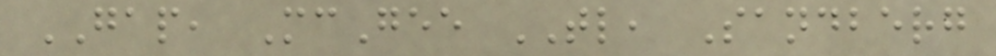GAP, McGee TL, Sandberg
